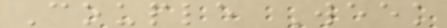Couple Week
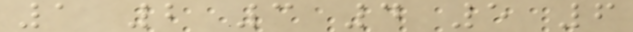1 2 3 4 5 6
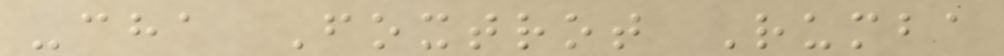-cha Foxtrot Rumba
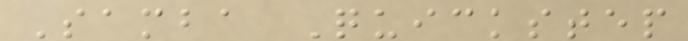Samba Quickstep
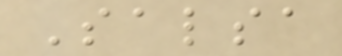Salsa
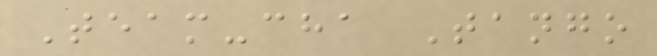Team-cha Tango
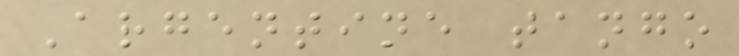Argentine tango
